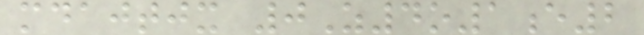mdajtjx 0Z4o1e2
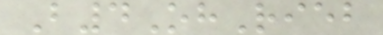B4OhRieb
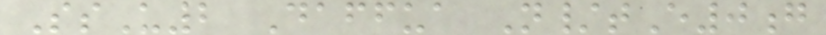SsU2 Daffua N/tE0g
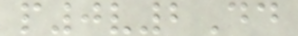p0v2Dd
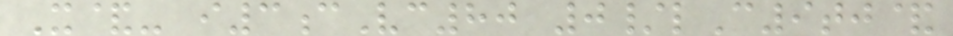X&- i3cVc80 0/lC9tj&
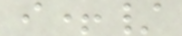i+/
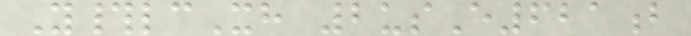Y#lcXh 2usE621b
